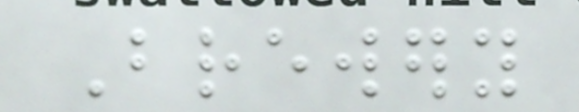Brewery
